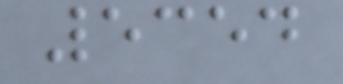5354
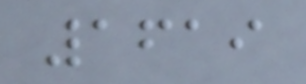1619
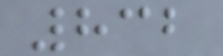832
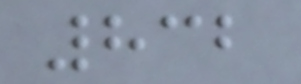832
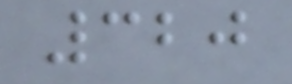320
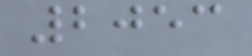2053
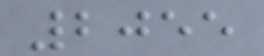2055
